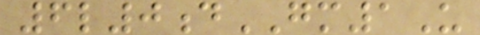6l0dGM1U
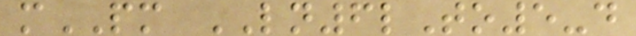mPM LN6lTo5-d
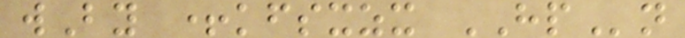wBy +kfsxzx HPn
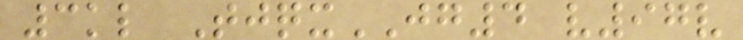3kl TjqxJG4 v97v
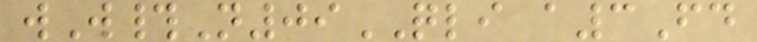wW#N09QLI a3Fd
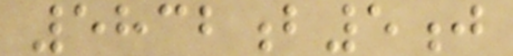5832b5j
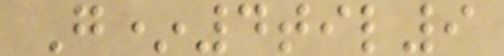G*4til9
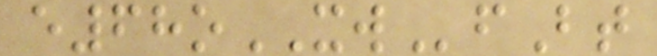e68oXWfBt
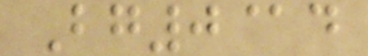Bg0@d
